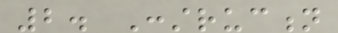2. Construction
